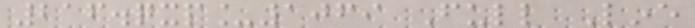216.qxp_1069 Full Line
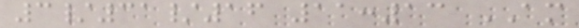3/31/16 11:13 AM
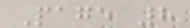Page 8
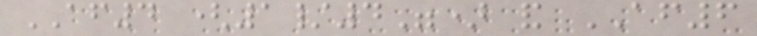AF4 (1/4") and AF6
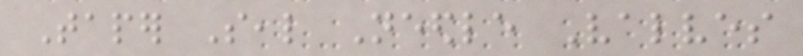Taper Seal Needle Valves
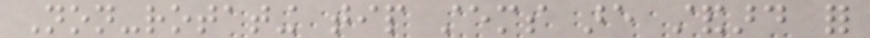Non-rotating tip stems are standard for
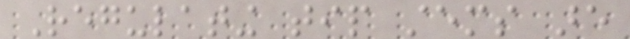Regulating tip stems are
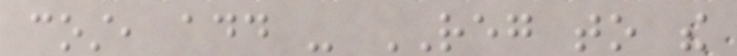cost, add - REG to the
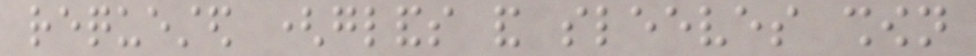requested (glands and sleeves shown
